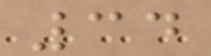34
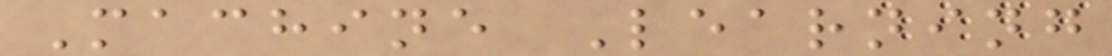Machine Learning
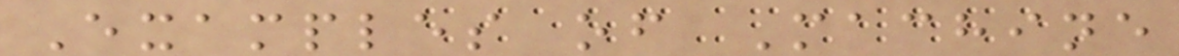Examples of Machine
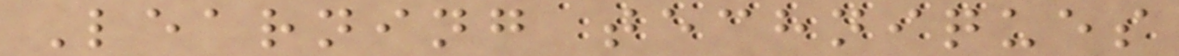Learning techniques
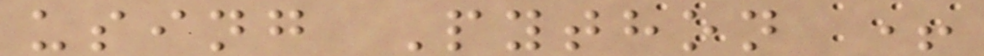using Python +
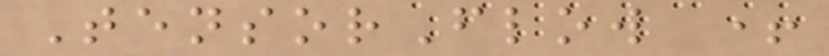TensorFlow +
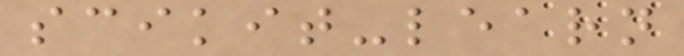scikit-learn
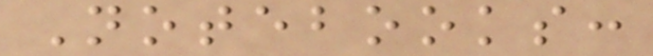Notebooks:
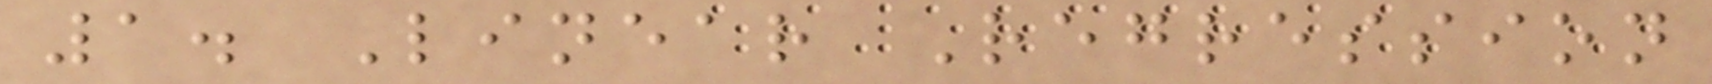1. Linear Regression
